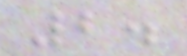2.
